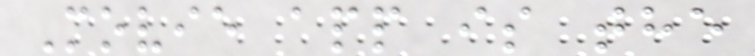Movie app is the
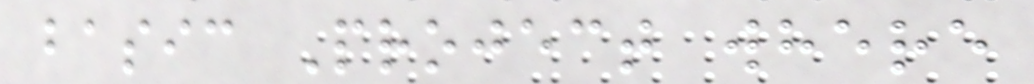basic Project where
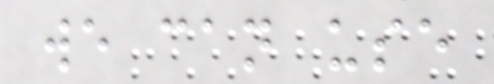we can use
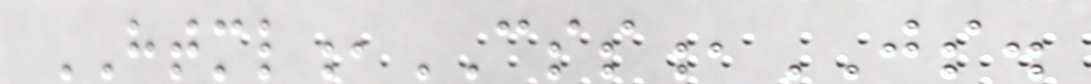HTML,CSS,JS.
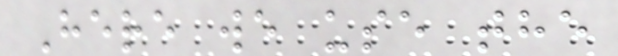Here we use the
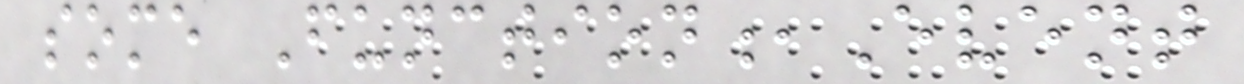some Function,Event
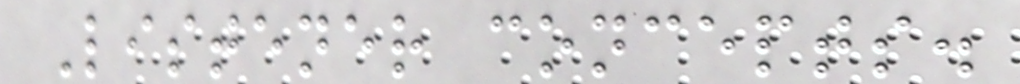Listener concepts.
